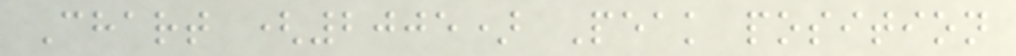Chart (2005) Peak position
